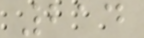214
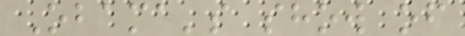Obama's show of
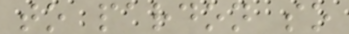to pardon so
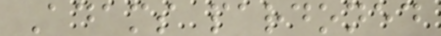Adams pardoned
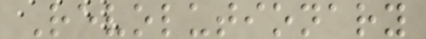Revolutionary
